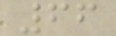66
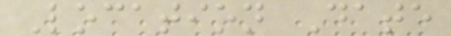Location Date
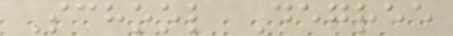School Degree
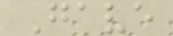Gave
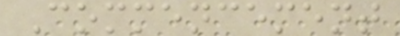Commencement
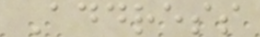Address
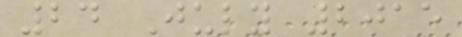24 July 2015
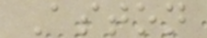Aston
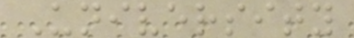University
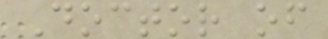Doctor of
